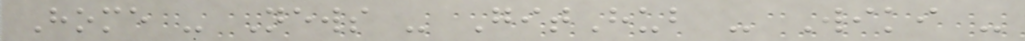Home - News - GitHub - Wiki -
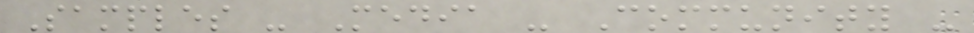Samples - Media - Community -
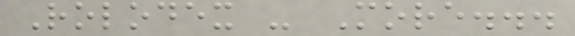Rolodex - More...
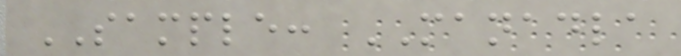SAMPLE: MANADLA
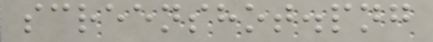screenshot.png
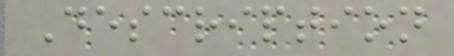Description
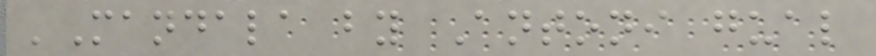'Mandala by Antoni gual
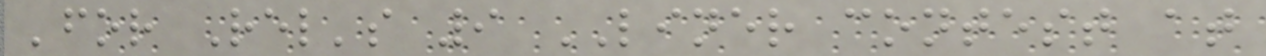'for Rel's 9 LINER contest at
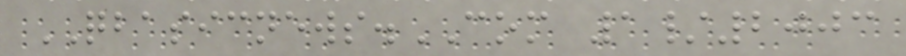QBASICNEWS.COM 1/2003
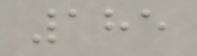185
